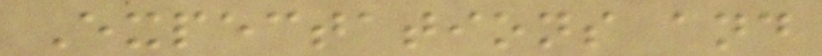Expectations and
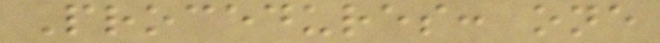Procedures: one
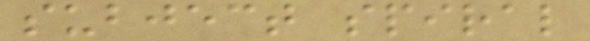subject spiral
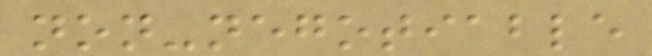non-negotiable
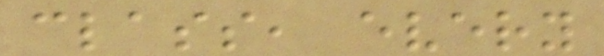class, every
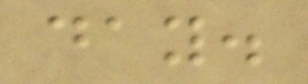day.
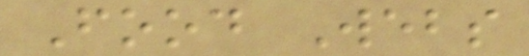Food Webs
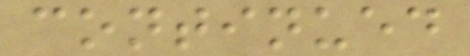continued
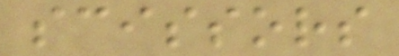scissors
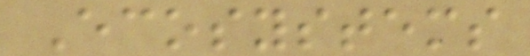Ecosystems
